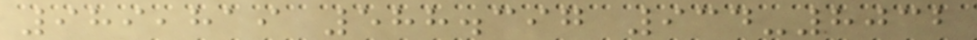989,819 588.397 934-8032
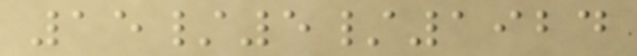15/5/1924
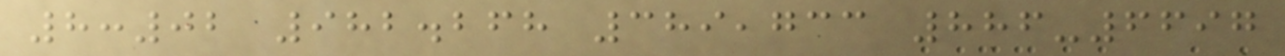8:02 982.268 389,733 886-6697
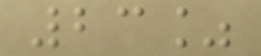23%
